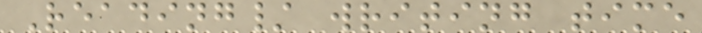Reading/ writing time
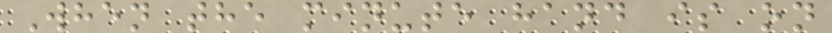When the minute hand is on
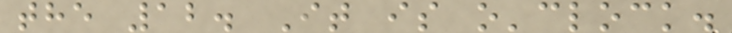the 12. It is o'clock.
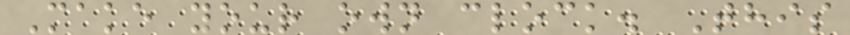Make your own clock. This
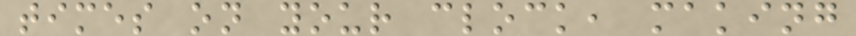times on your clock, making
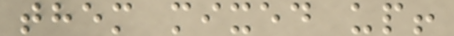them mixed up!
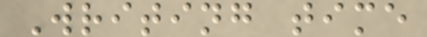Writing time
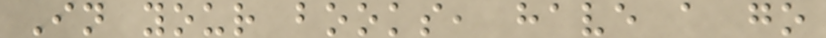In your books, have a go
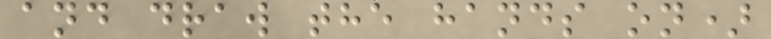and draw the hands on)
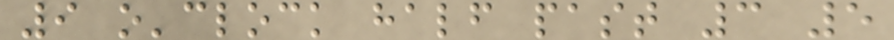9 o'clock half past 3 5
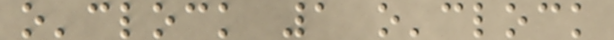o'clock 1 o'clock
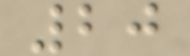20
